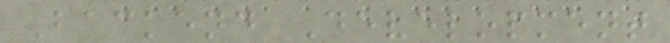Backend Development
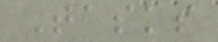Tasks
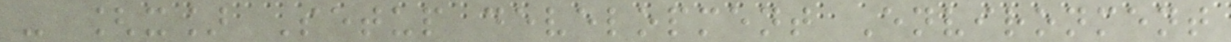- [x] Setup development Environment
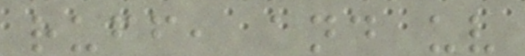ruff, and uv
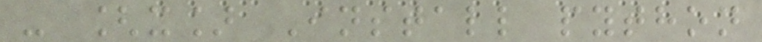- [x] Install python
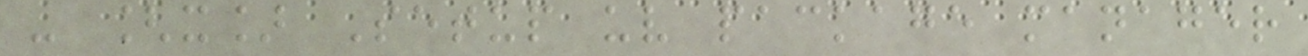- [x] Setup uv package manager
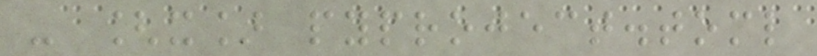- [x] pyproject.toml
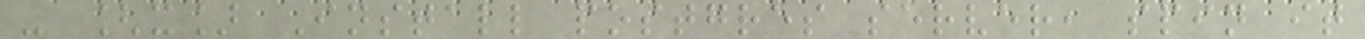- [x] Install postgres server, spin it
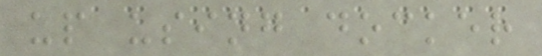up using docker
